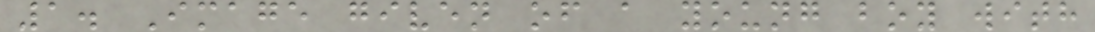1. Image given of a young boy with
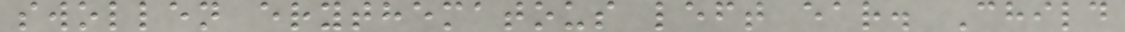swollen erythematous left ear. Child
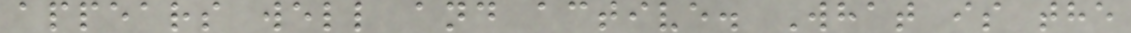appears well and active. What is the
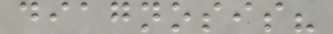diagnosis?
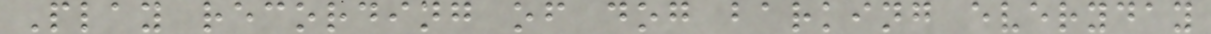Play recording of dog barking everyday
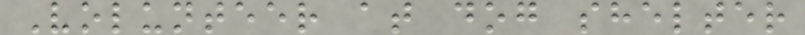Volunteer at dog shelter
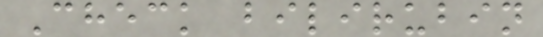Check bilirubin
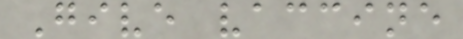Give vaccine
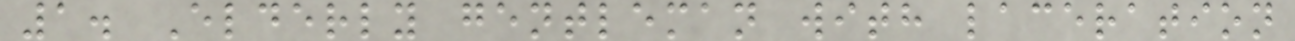1. Elderly gentleman with laceration
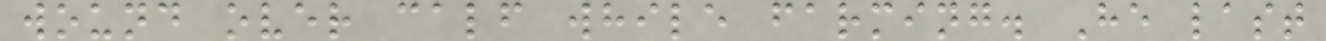wound over calf while farming. He last
